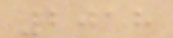2018
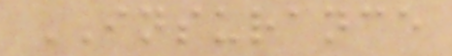INSURANCE
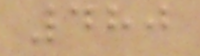480
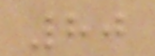80
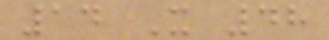14 X 48
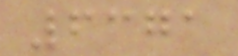6371
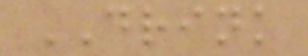DRINK
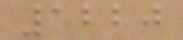1220
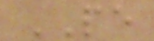PE
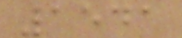1541
